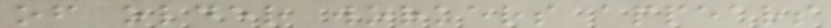of older workers appears
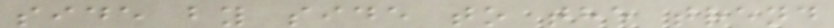side by side to the trend
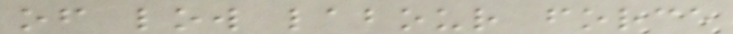of low labour force
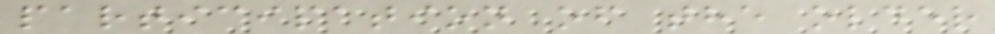participation of the older
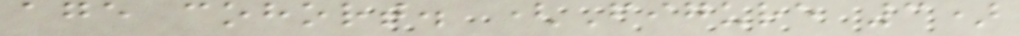age cohort. (Figure 3)
